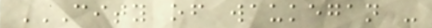CITY OF WAUKEGAN -
